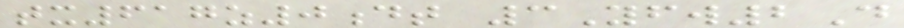tx617z0dt 3Yfw2D
